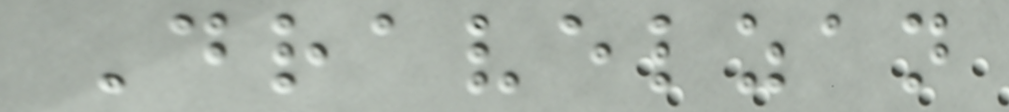Dravelzan
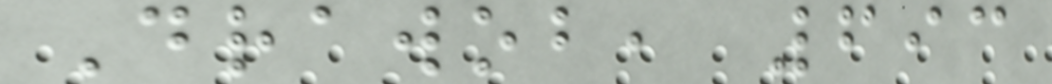Drawob, 693
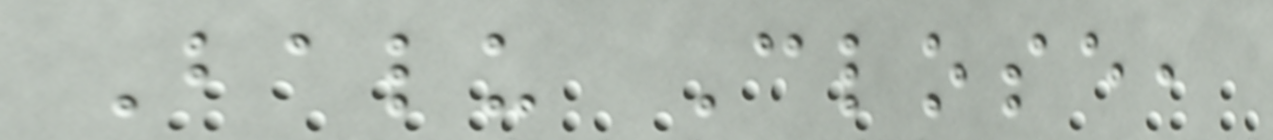Balu Close,
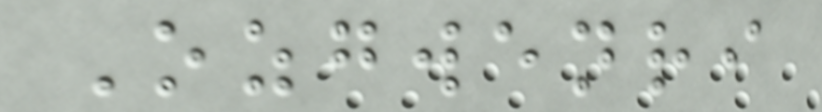Ozgwenri
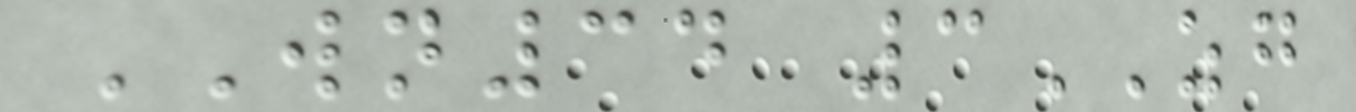WN34 3ZG
